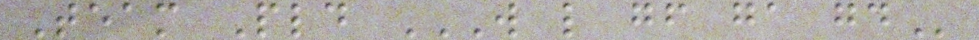Team Pld W L GF GA GD
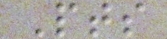Pts
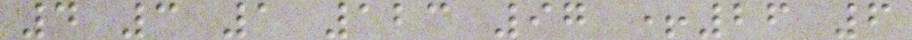4 3 1 123 97 +26 6
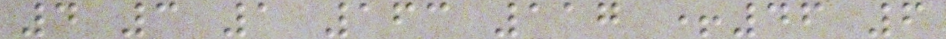4 3 1 163 117 +46 6
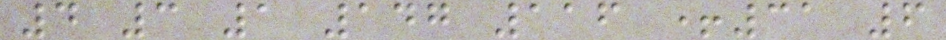4 3 1 147 116 +31 6
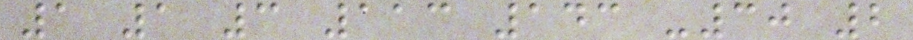1 1 3 113 143 -30 2
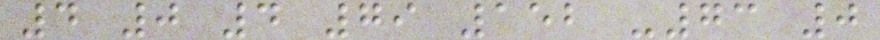4 0 4 79 152 -73 0
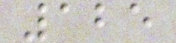125
